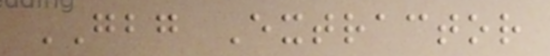GBG Extractor
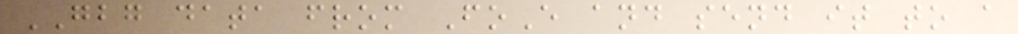GBG data from FoE and send it to a
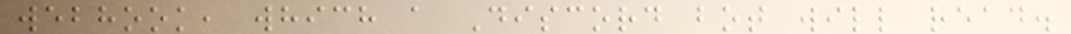webhook, which a Discord bot will read.
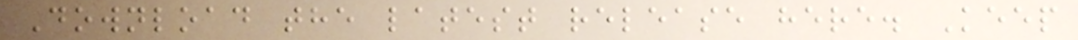Download the latest release here. Keep
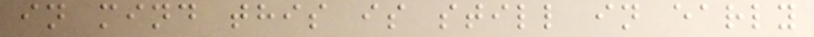in mind this is still in early
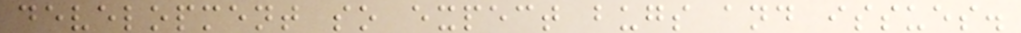development so expect bugs and issues.
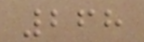268
